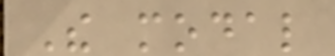The modal
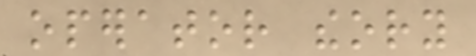operator theory
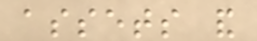assets and
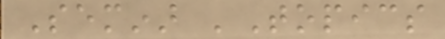Seminar 'Topics
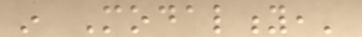in Modality,'
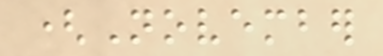(November
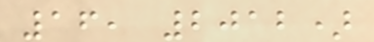16, 2012)
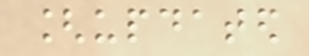[updated
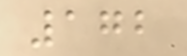172
